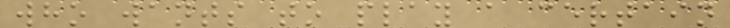who wants to play a certain
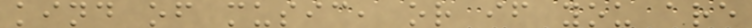kind of music, or if you are
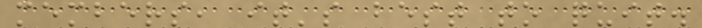members, it's best to quit.
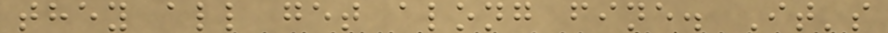they all get along fine. It's
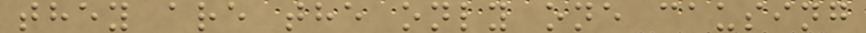they are the only one causing
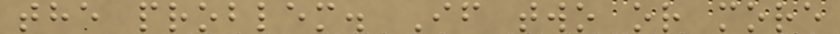the problem. If two or more
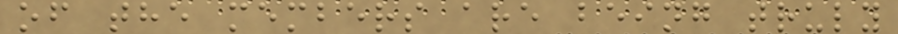of the members are being truly
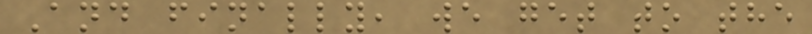And finally, we get to the
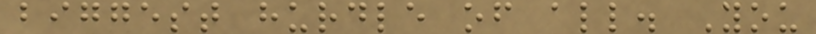biggest hurdle of all. You
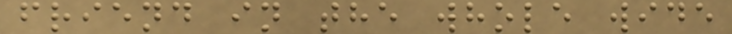friend in the whole wide
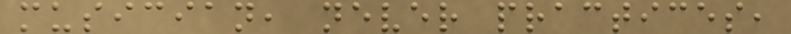musician, never practices,
